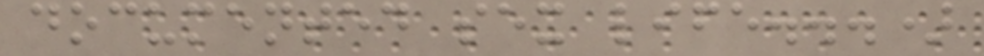documented sex life...)
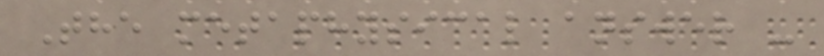The metaphysical answer -
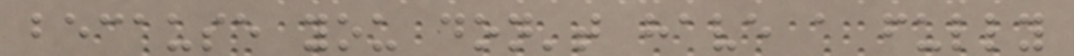because you don't have a fully
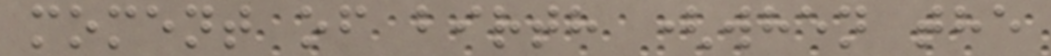moment of birth (when the
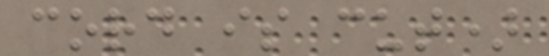cord is cut)
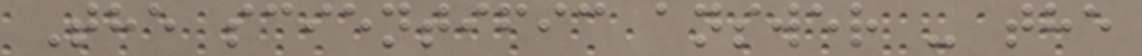The scientific answer - the
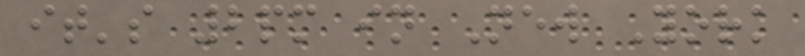it's 2pm in New York
